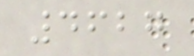4627
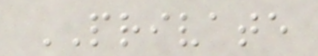PRIVATE
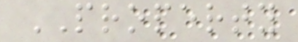PROPERTY
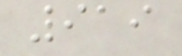919
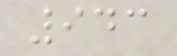943
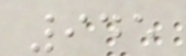945
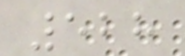528
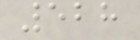528
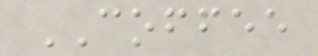COFFEE
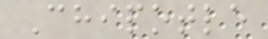Chipotle
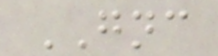GNC
